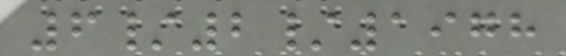6/2/1978
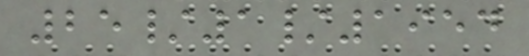25/1/1954
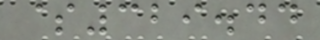$329.44
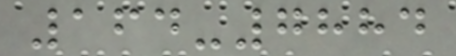164-7884
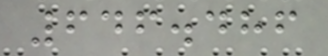646.486
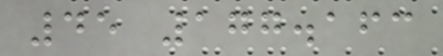45 177.163
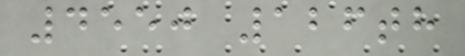4550 126th
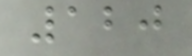120
